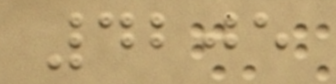4205
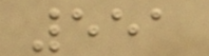551
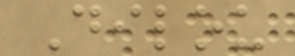Dilou
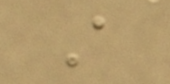A
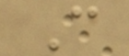C
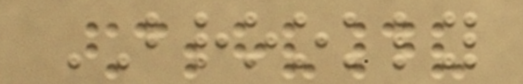BROOKLY
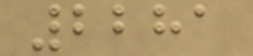2281
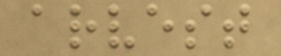arvest
